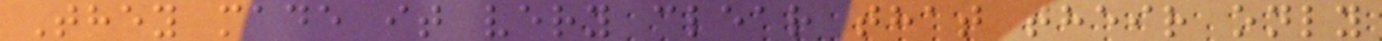They made it very clear that their only
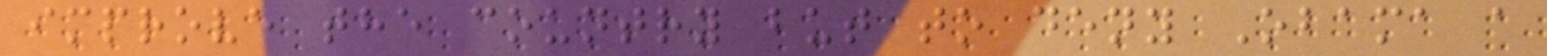improve the country but to deny Obama a
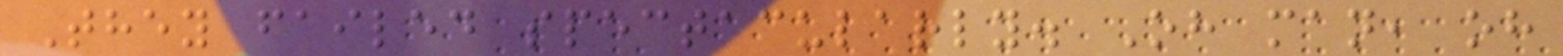They failed spectacularly. Oh man, oh
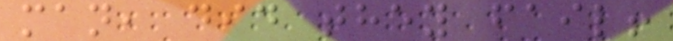man, did they fail!
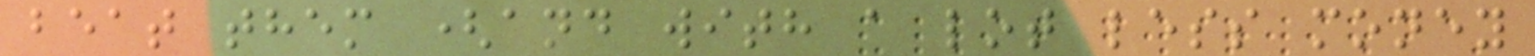beat them (and with a lot less money
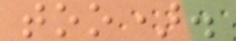too).
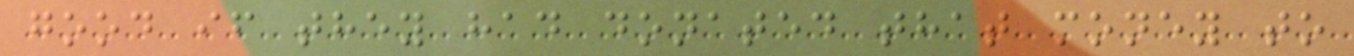good if they had donated that money to
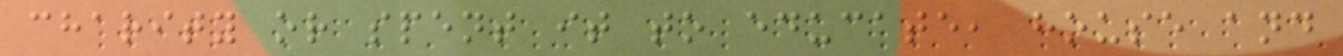charity or spent it to educate, house and
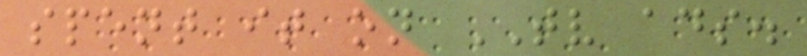spent it on TV ads.
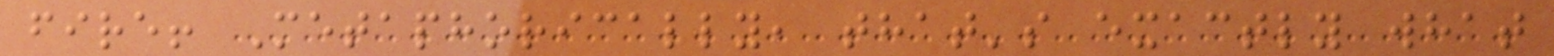fire! Metaphorically, that's exactly what
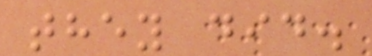they did.
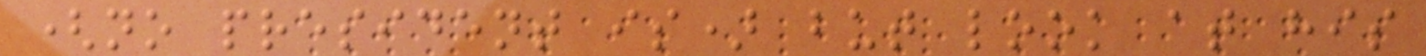(no president is) but look at his
